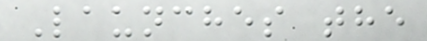Launches the
